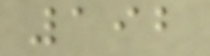192
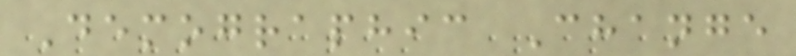Demographic Change
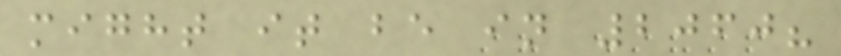might it be in 2060?
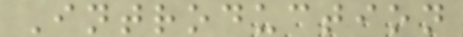Introduction
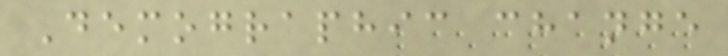Demographic change
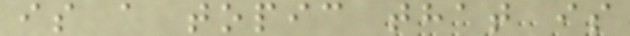is a topic that is
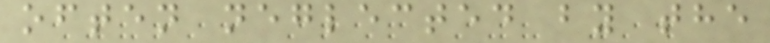often neglected by the
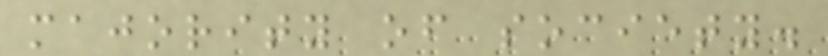majority of society.
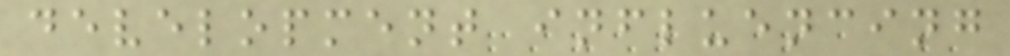development influencing
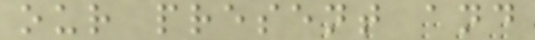our present and
